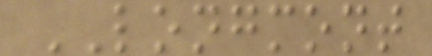LONGMONT
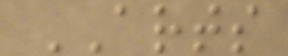ARTS
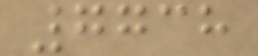7738
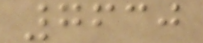7630
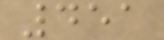451
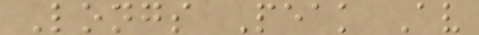Longs Peak Av
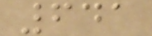641
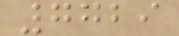7729
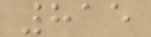815
